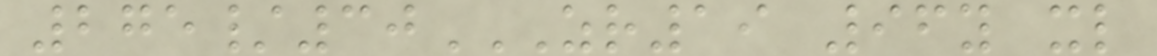275/30ZR19 96Y XL
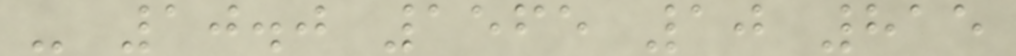- 10.0 1565 10 815
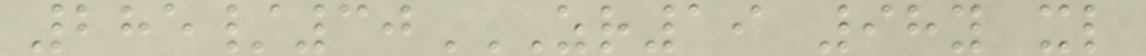285/30ZR19 98Y XL
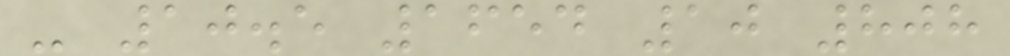- 10.5 1654 10 808
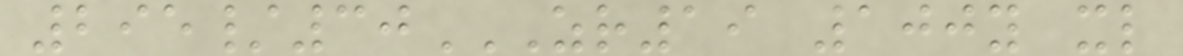295/30ZR19 100Y XL
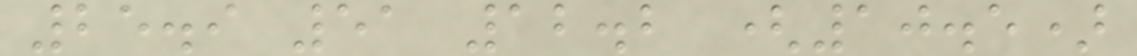25.9 51 12.2 (10.5)
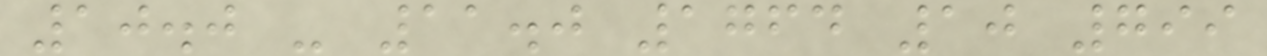10.0 - 11.0 1764 10 799
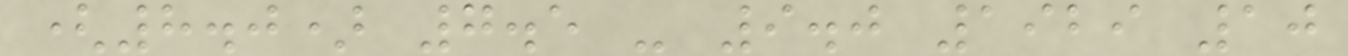(8.0) 7.5 - 9.0 1929 10
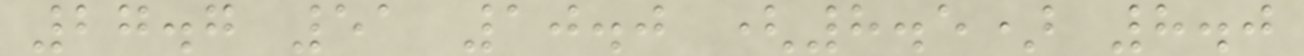27.7 51 10.0 (8.5) 8.0
